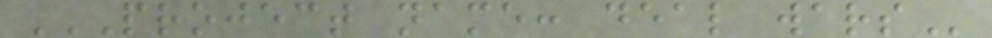PROJECT NAME: DEAL WARS
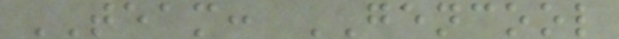TEAM: GENCOOL
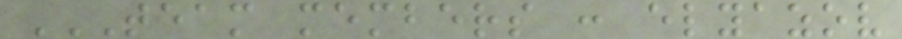TEAM MEMBERS : ELYAZOV
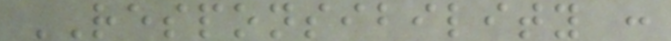RESPONSIBILITY :
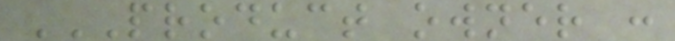PRODUCT OWNER :
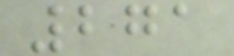271
